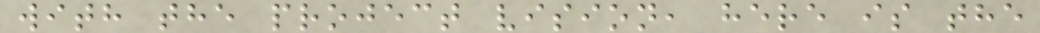with the project vision, here is the
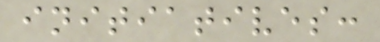initiatives:
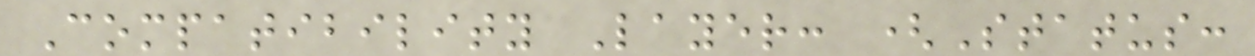Compatibility Layer: (Status:
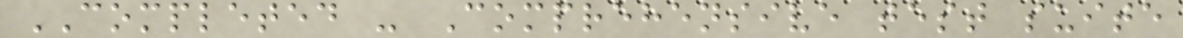COMPLETED - Comprehensive test suite
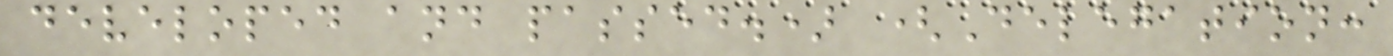developed and passed.) (Delegation:
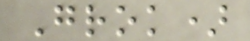Grok)
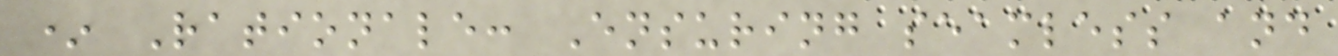* Rationale: Ensuring seamless and
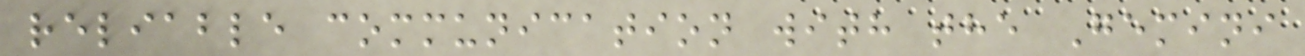reliable communication with the Gemini
